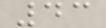43
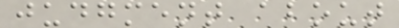judgment about
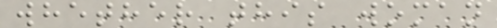whether this woman
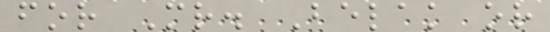for Mr. Belak or
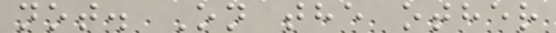not. On the other
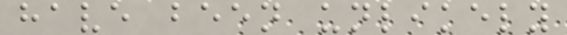have been unlikely
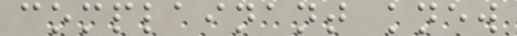complainant knew
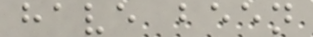have been
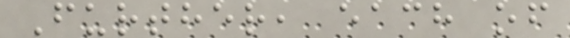Further, each of
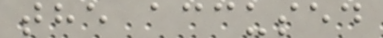the accused
